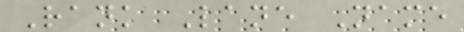Rank Lane Name
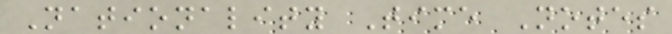Nationality Time Notes
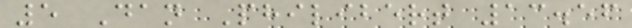5 Dan Philibert 13.56
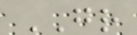GR
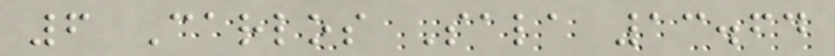6 Carlos Sala 13.64
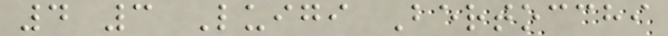4 3 Luigi Bertocchi
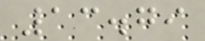13.79
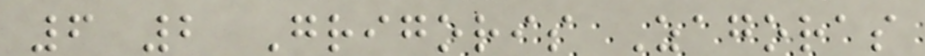6 2 Grigoris Zagoras
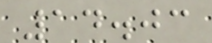14.03
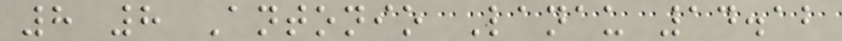8 8 Antonio Lanau 14.12
